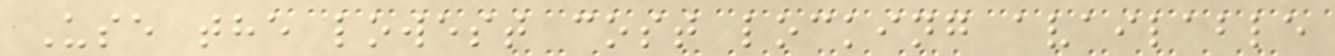Use the lowest cost locking available
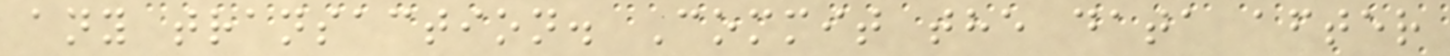any transaction. Commit the data after
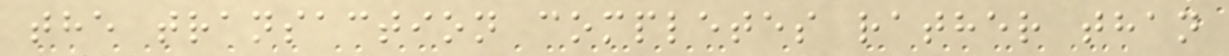the transaction completes rather than
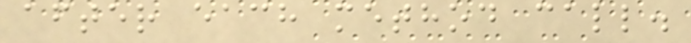after each method call.
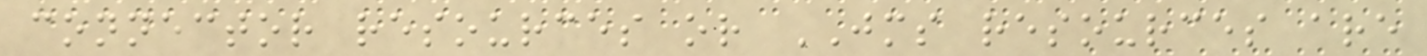connector resources or JMS resources are
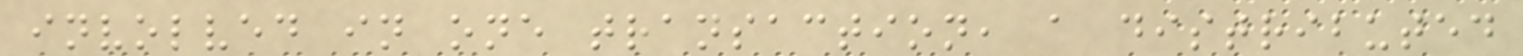involved in one transaction, a distributed
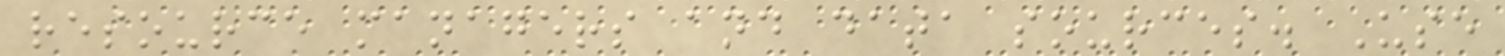resource managers and data sources. Use
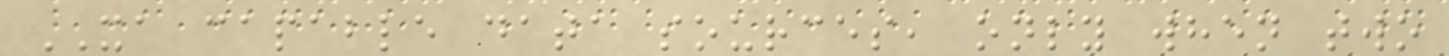XA capable data sources, only when two
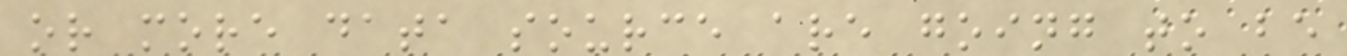or more data source are going to be
